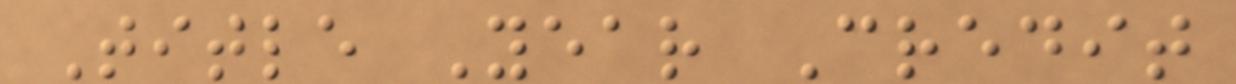Title Year Credit
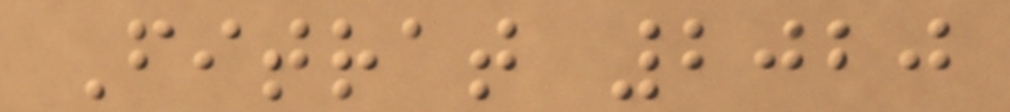Fitrat 2020
